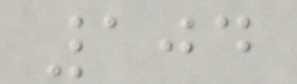104
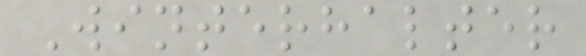Winterhalter
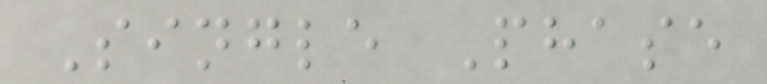Single Phase
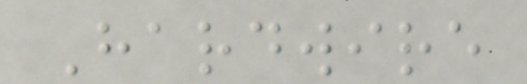Hardwire
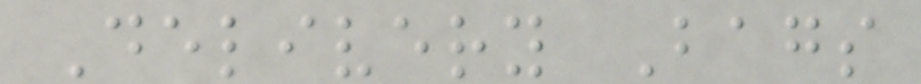Delivery Bags
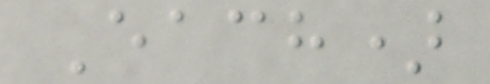Each)
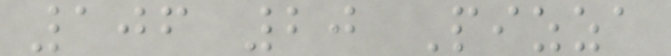106 20 Pizza
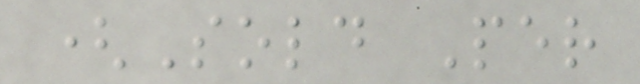(Sold Per
